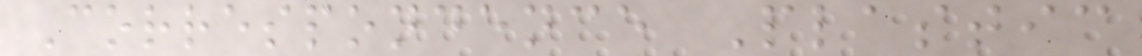Correspondence Plastic
